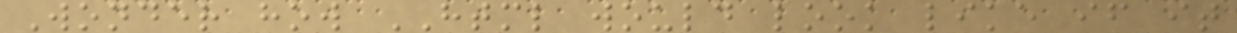Wonder how HTML would look like if it
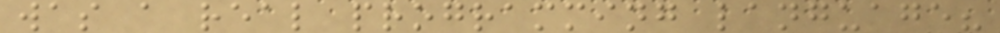was a real programming language?
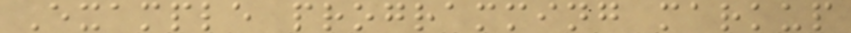Example programming markup
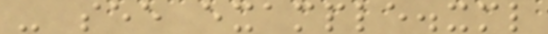- see example.xml
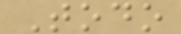Todo
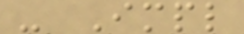- Impl
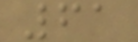61
